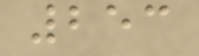253
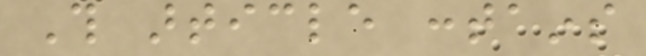This article contains
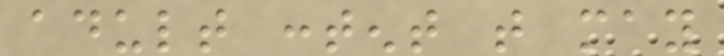adult content that may
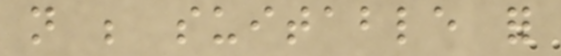not be suitable for
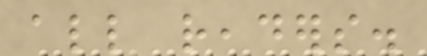all readers.
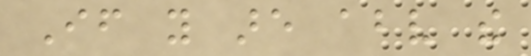If you are above the
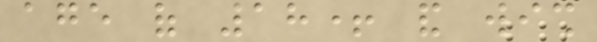age of 18+ and wish
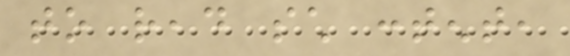to read such content,
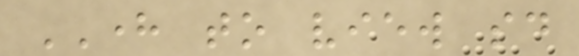HERE to view said
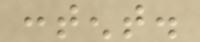content.
